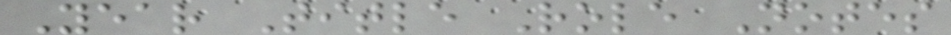Year Title Role Notes
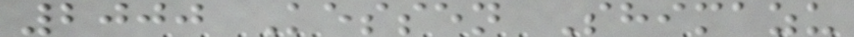2000 Kessen Shimazu
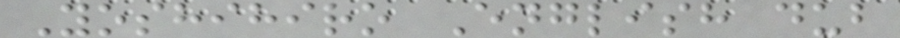Yoshihiro English dub
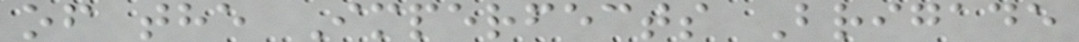of the Imperfects Brigade
